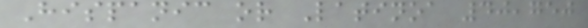Hispanic or Latinoa 40,750
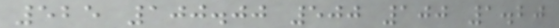525 100.00 500 100 1.20
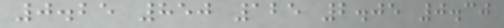0.25 850 125 2.05 0.30
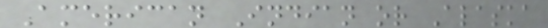American Indian or Alaska
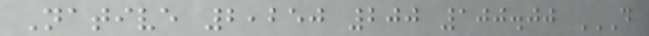Native 2,250 200 100.00 D
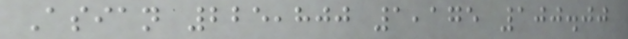Asian 225,800 1,175 100.00
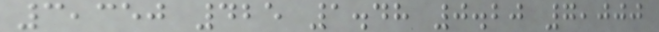3,350 425 1.48 0.20 7,000
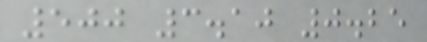500 3.10 0.25
